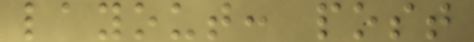layout: post
